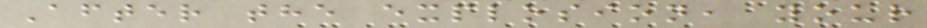After the explosion, your
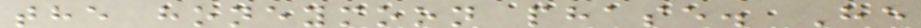the honeymoon phase. He
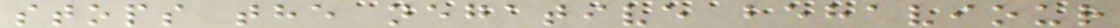stops the negative behaviour
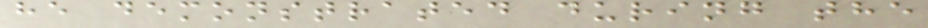he demonstrated during the
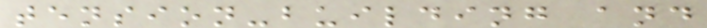tension-building and
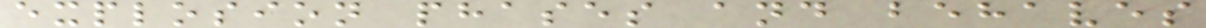explosion phases and behaves
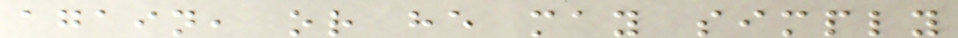again, or he may simply
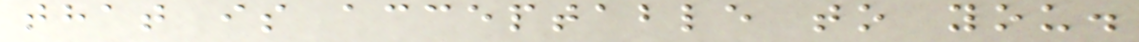that is acceptable to you.
